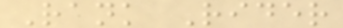Rank Rider
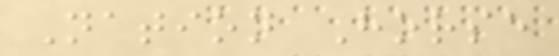Nation Horse
